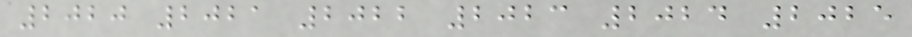2020 2021 2022 2023 2024 2025
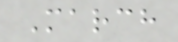March
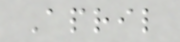April
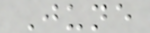June
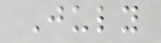July
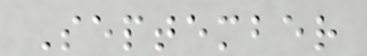September
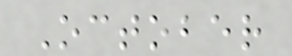October
